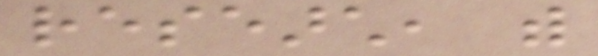research, with
